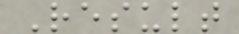Result
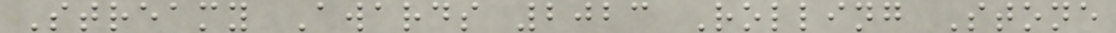Streamy Awards 2023 Rolling Stone
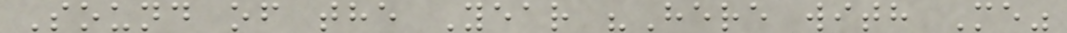Sound of the Year "Here with Me"
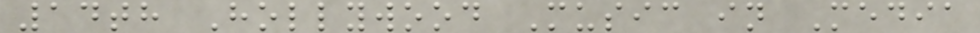14th Hollywood Music in Media
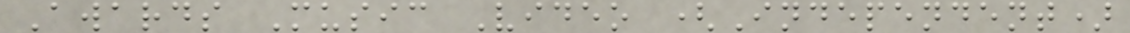Awards Music Video (Independent)
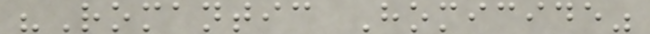"Romantic Homicide"
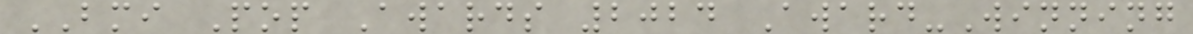BMI Pop Awards 2024 Award-Winning
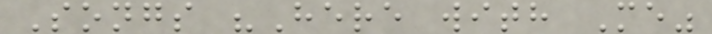Songs "Here with Me"
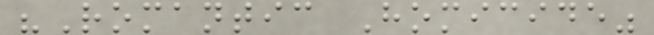"Romantic Homicide"
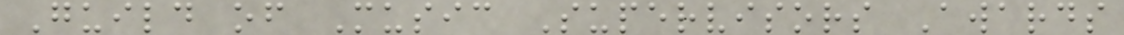Guild of Music Supervisors Awards
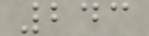243
